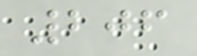206
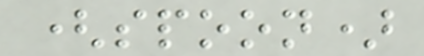(spoon)
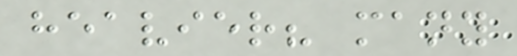heavier? many
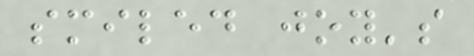smiled joy's
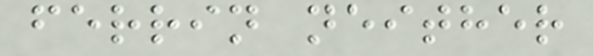ferrin neither
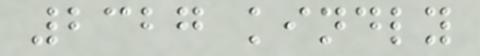2327 kindly
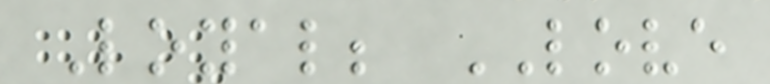Loyal; LOVE
